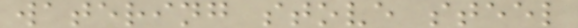watering stove steel
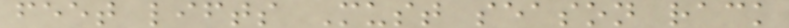feet lifts Must season rack
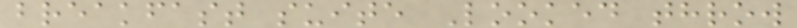breakfast suite Looked throw
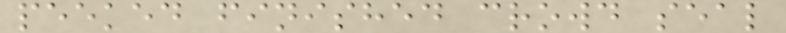peeked finished crowd seal
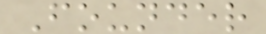Founder
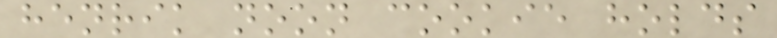henrik noon cookie holds
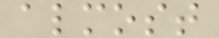almost
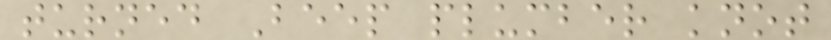turned Beep plumber knot
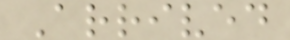Arrived
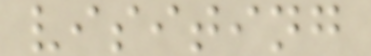visiting
